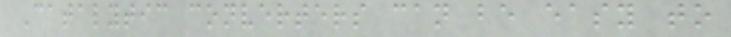Catalytic converters can be easy to
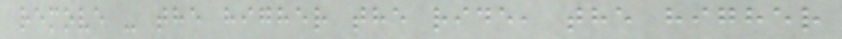remove - the higher the ride, the higher
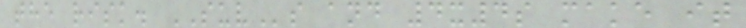the risk. SUVs and 4x4s make it
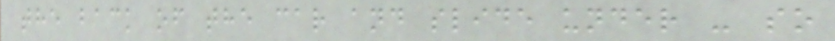the back of the car and slide under - so
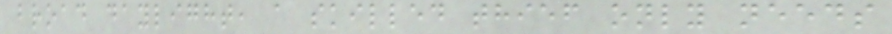broad daylight, a skilled thief only needs
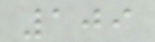109
